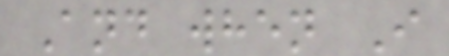And when I
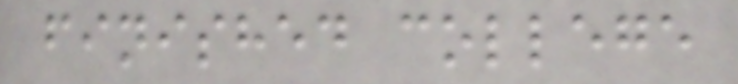finished college
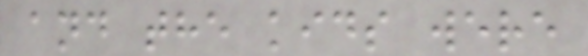and the kids were
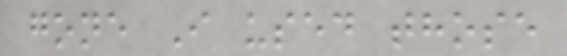gone I used those
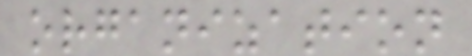organization
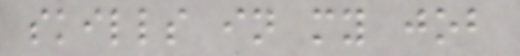skills in my job
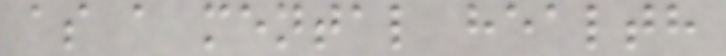as a mental health
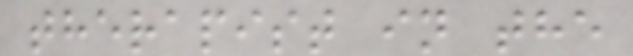therapist in the
